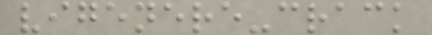vigenere-crack
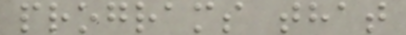programs that
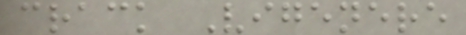crack Vigenere
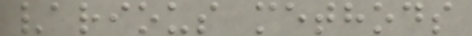various methods
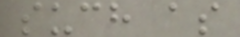such as
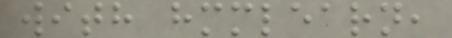with hmmlearn,
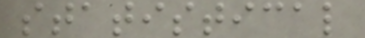statistical
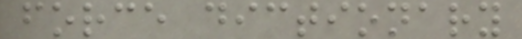force dictionary
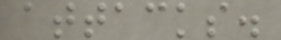attacks.
